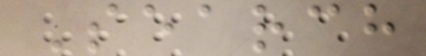Search
